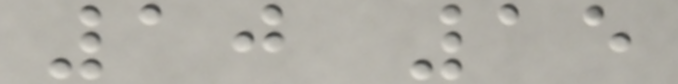10 15
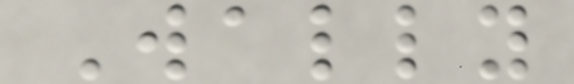Wally
